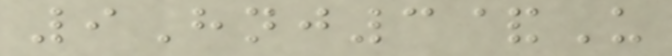9Hnj3&U
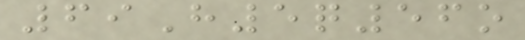69H5q56o
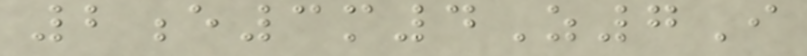2e3m4Z7I
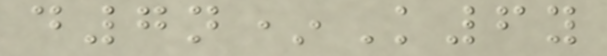d7n*K6y
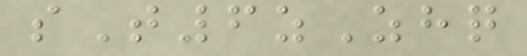sT6zZhq
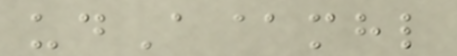udA@mhl
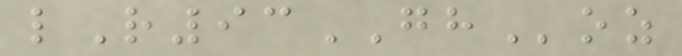lR93GHoz
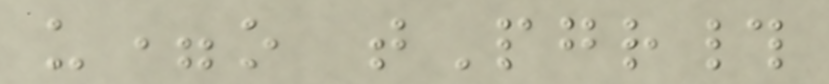u=o tPgr#
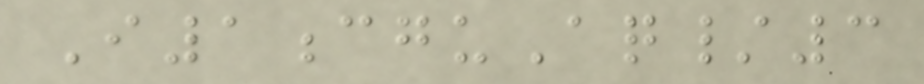I1cguAq/3
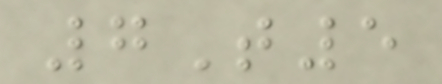7T5
